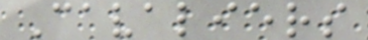Cavaliers
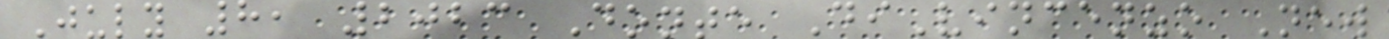July 8, 2023 Donte DiVincenzo New
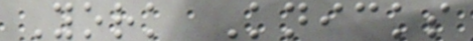York Knicks
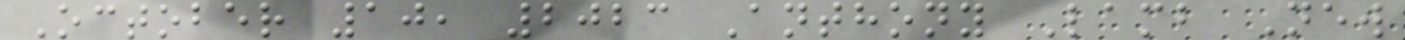October 10, 2023 Anthony Lamb New
